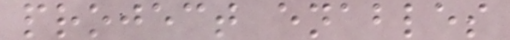project enables
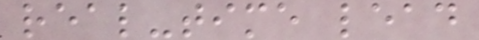real-time lead
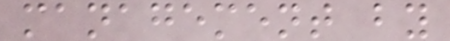management by
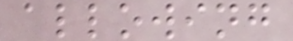allowing
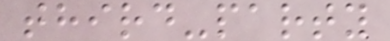third-party
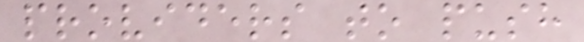providers to push
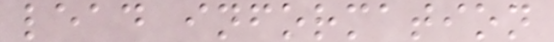lead information
